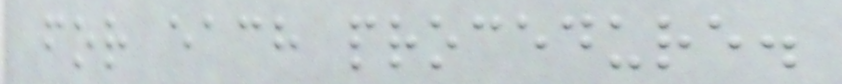for each procedure.
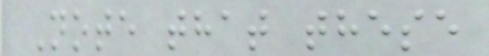Note that these
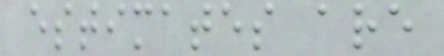estimates are
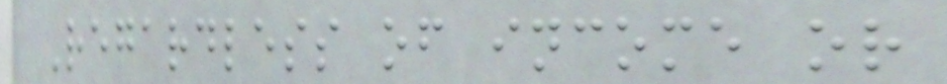Regardless of income or
